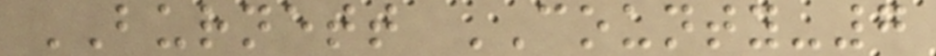BURNETT COUNTY-7
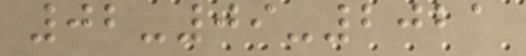02-09-2021
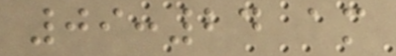09:24 am
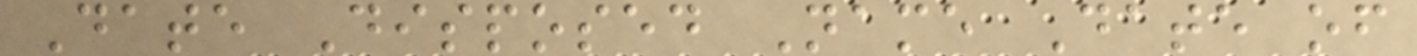Date Disposed Name Date of
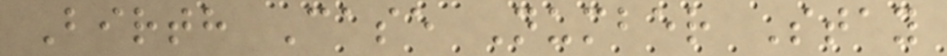Birth Case Number Stay
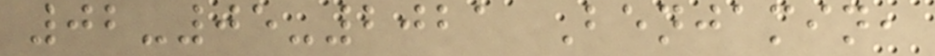02-05-2021 Benjamin,
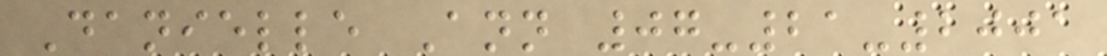Danielle Ann 07-21-2001
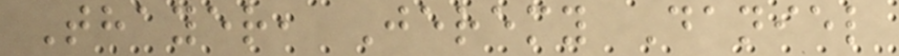Thayer, Jeremy Daniel
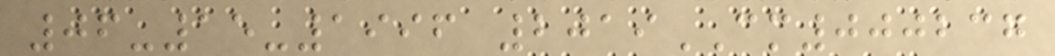06-15-1996 2019CM000237
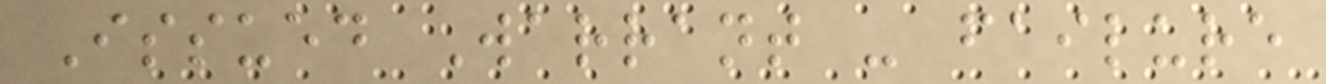Issued Warrant - failure
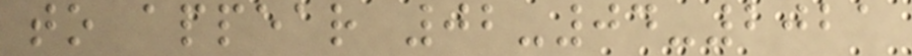to appear 02-04-2021
